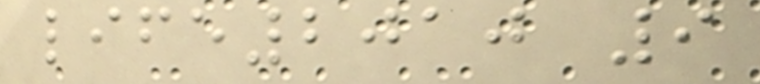life2010 9
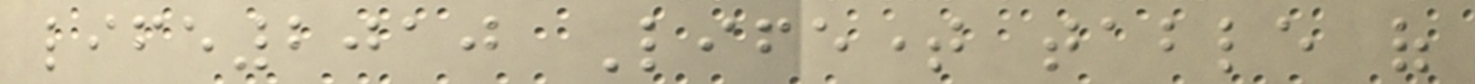life2010 Lifetime table of
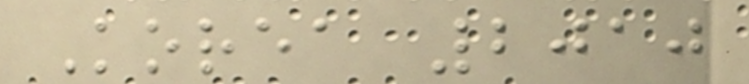Korea 2010
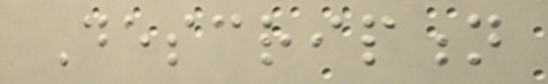Description
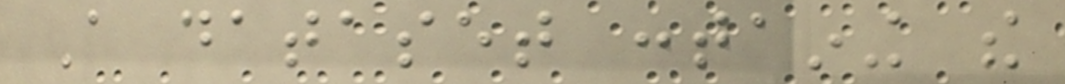A dataset containing the
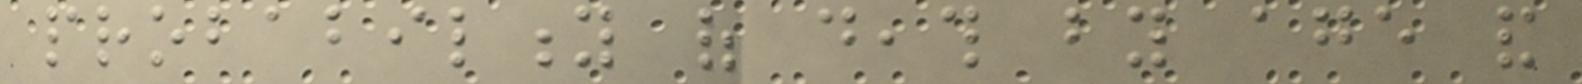probability of death by age and
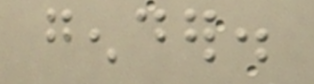gender.
